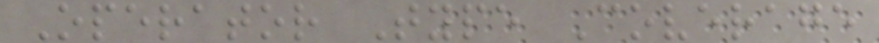Operator Type Coverage
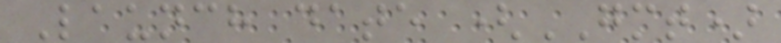Launch date (GMT)
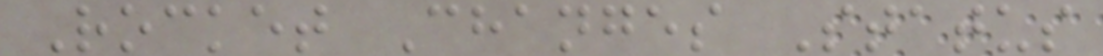Rocket Changes Status
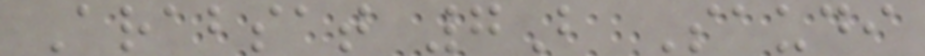Arabsat 7B Saudi
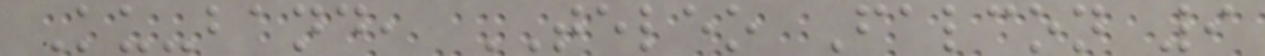Ku-band, TELEO Falcon 9
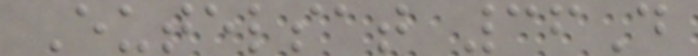Eutelsat 36D
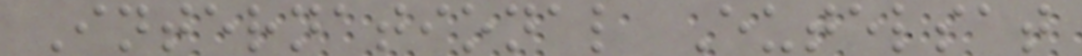International Eutelsat
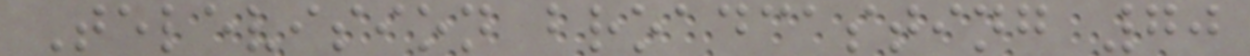Television broadcasting 70
